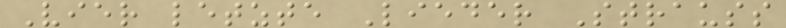Vier letzte Lieder Strauss
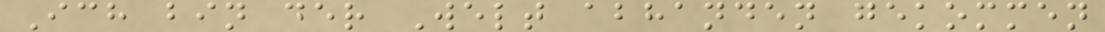Ich bin der Welt abhanden gekommen
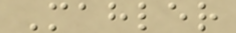Mahler
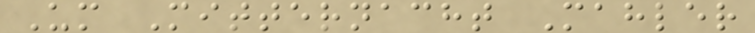Um Mitternacht Mahler
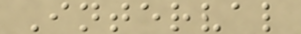Interval
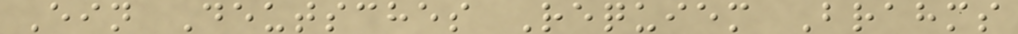Ein Deutsches Requiem Brahms
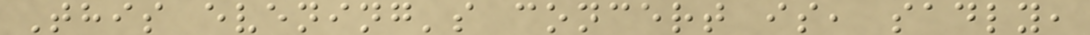This evening's concert is, sadly,
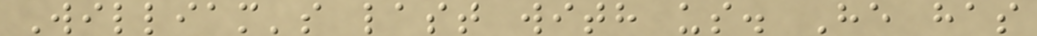William's last with us. He has
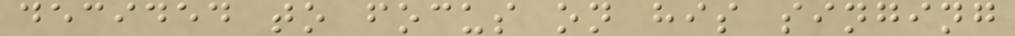decided to focus on his singing
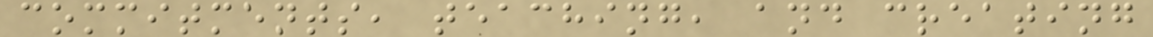commitments, teaching, and creating
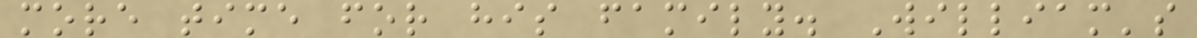more time for his family. William's
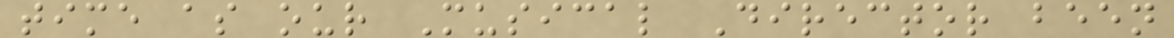time as our Musical Director been
